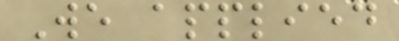We applied
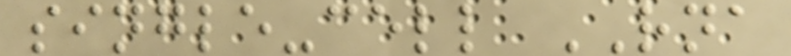single-cell RNA
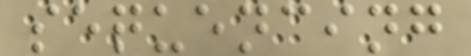sequencing
